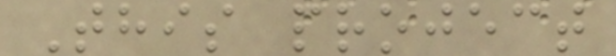This project
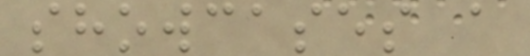showcases a
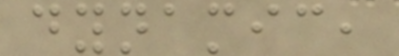dynamic,
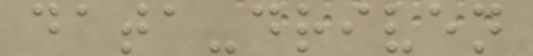data-driven
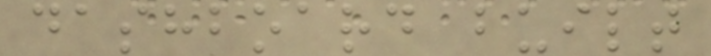dashboard built
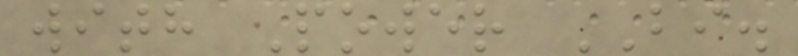with Power BI.
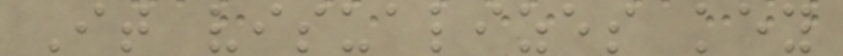It visualizes key
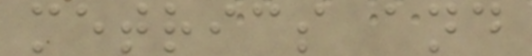metrics and
